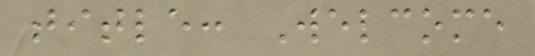title: Welcome
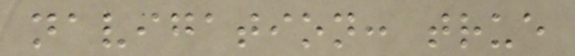navigation: true
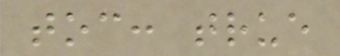toc: true
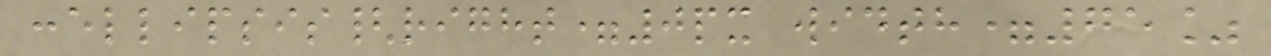:ellipsis{right=0px width=75%
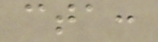cta:
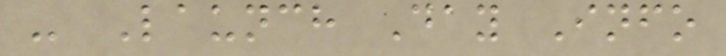- Launch Day Info
